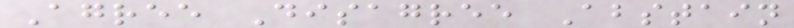Agree Disagree Abstain
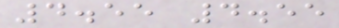4.55 4.55
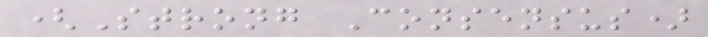(Strong Consensus)
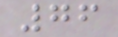76
